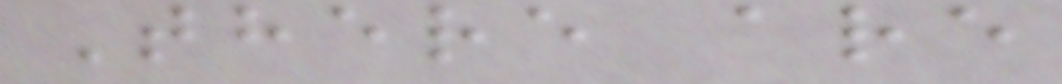There are
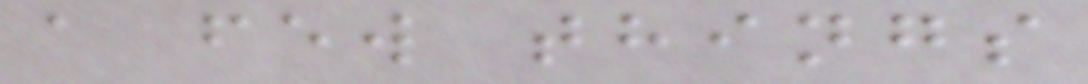a few things
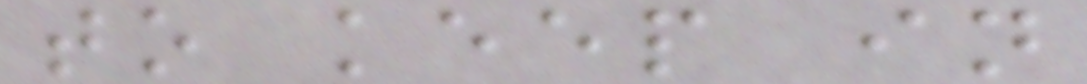to keep in
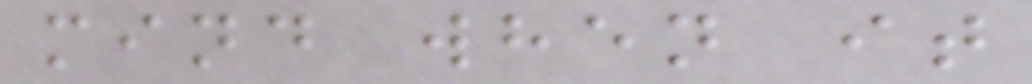mind when it
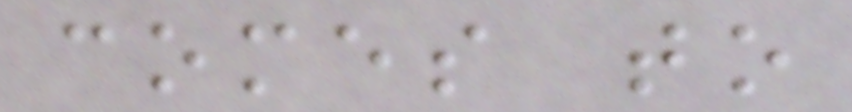comes to
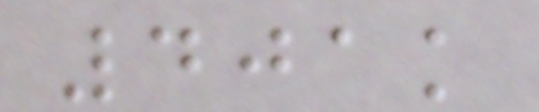401k
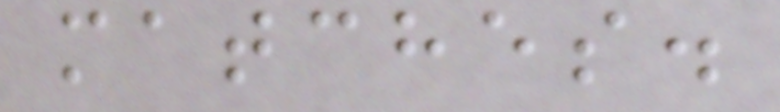matches.
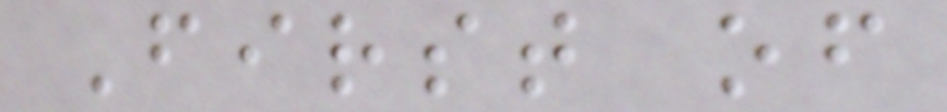First of
